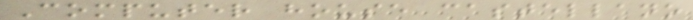Computer house castellano
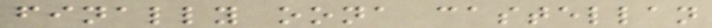finally oona castellan
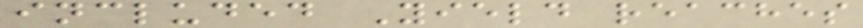included Yield reaches
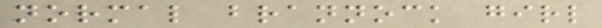normal brannock girl
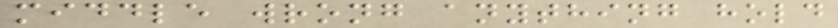middle wrong anything hold
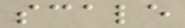scale
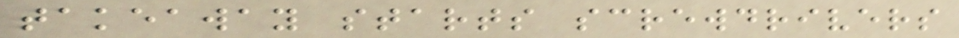takeaway starts screwdrivers
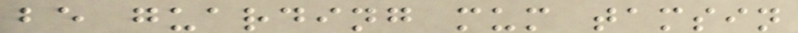be guarding mum tamsin
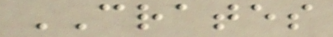CRATES
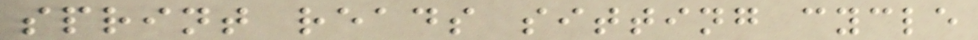sprint reads sitting cycle
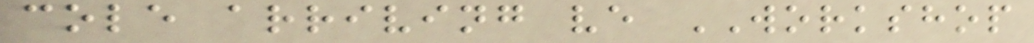cole arriving ve WORKSHOP
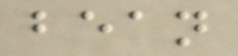bean
